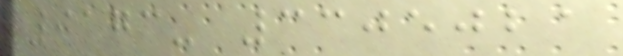0173- 3305021
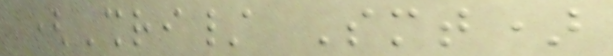(Shri/ Smt)
